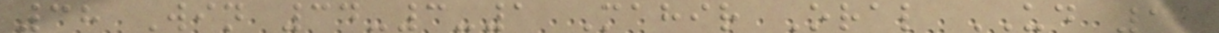38 Win 34-3-1 Mahir Oral UD 12
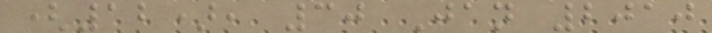(12), 30 Jan 2010
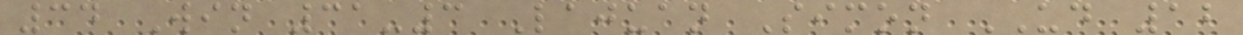34 Win 31-3 Lajuan Simon UD 12
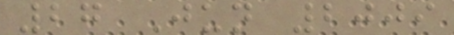27 Jun 2009
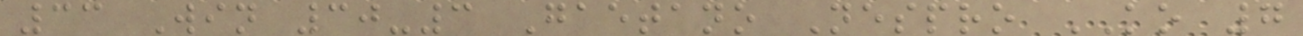33 Win 30-3 Gaetano Nespro KO 7
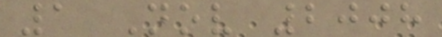1 Nov 2008
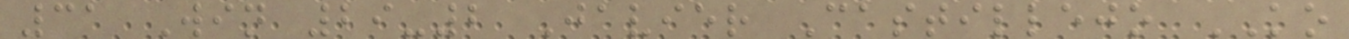31 Win 29-2 Javier Castillejo KO
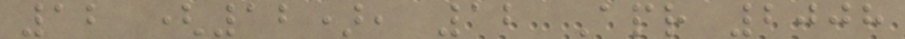12 (12), 12 Apr 2008
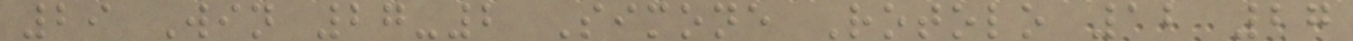29 Win 27-2 Simone Rotolo 12 27
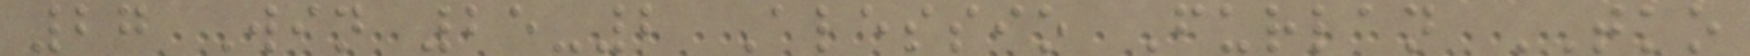27 Win 25-2 Alessio Furlan TKO
